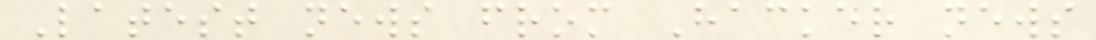Latest news from Hacker news
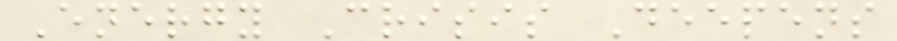Energy Crisis Deepens
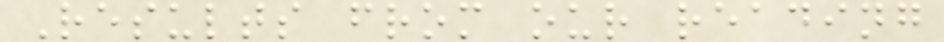Results from our reading
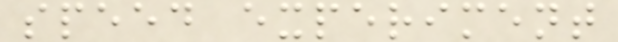speed experiment
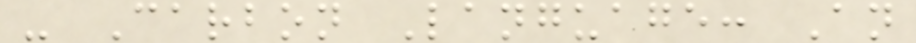- Carbon Language: An
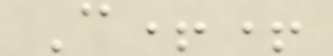C++
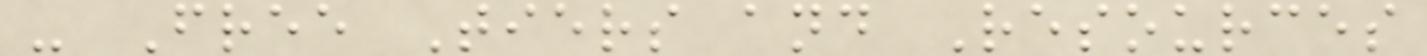- Free Tiers and Resources
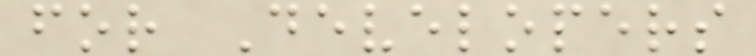for Developers
